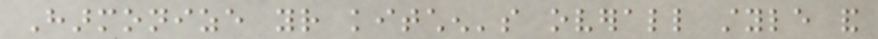Harmonize your kitchen's overall style and
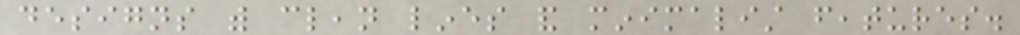designs with clean lines and minimalist features.
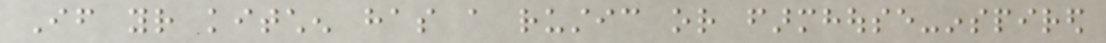If your kitchen has a rustic or farmhouse-inspired
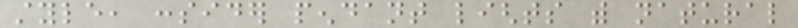style, consider pendant lights with natural
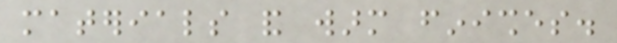materials and warm finishes.
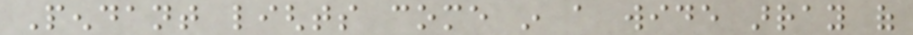Pendant lights come in a wide array of
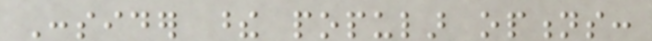Consider these popular options:
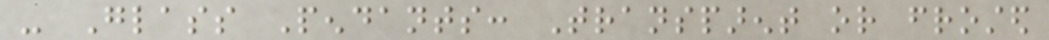- Glass Pendants: Transparent or frosted
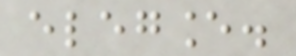elegance.
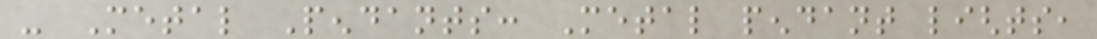- Metal Pendants: Metal pendant lights,
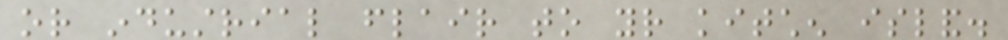or industrial flair to your kitchen island.
